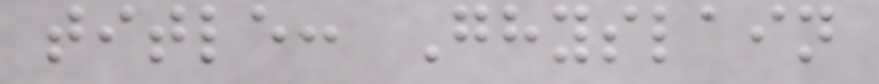title: Ghyslain
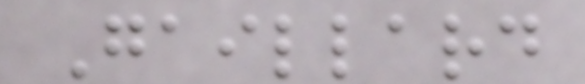Gaillard
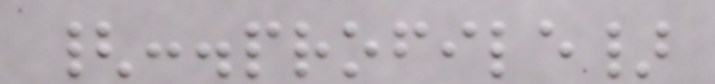{:.profile}
